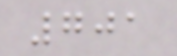701
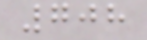708
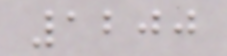1200
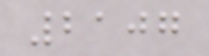2107
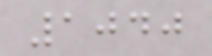1040
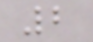2
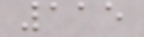115
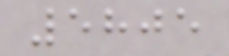5805
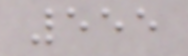555
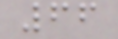66
